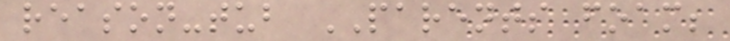reason-tub PARENTS foam;
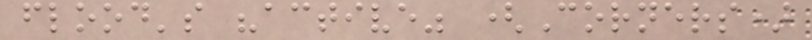flood's "active" (Corners)
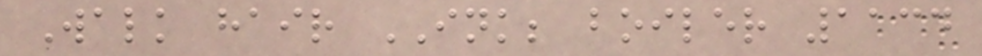Walk hair INK; boiler 1134
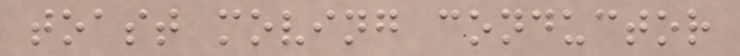toast moving conductor
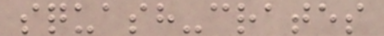squash-crates
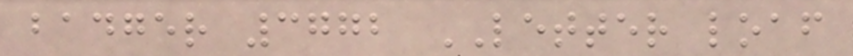badger 3772 LETTER loaf
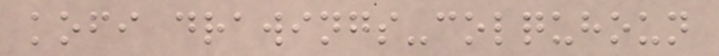kofi drawings-colquhoun
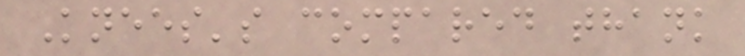Knees's compared thank
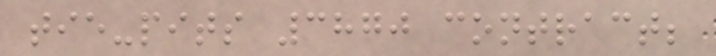tie-pits 3870 contract;
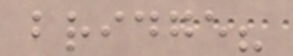bridge?
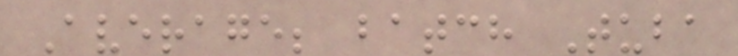Average; batch Tuba
